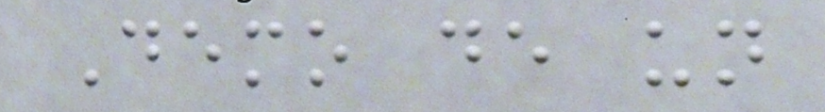Demo de un
